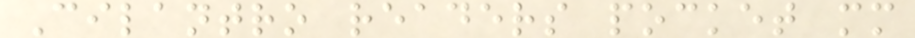Cilantro readers pocket mm
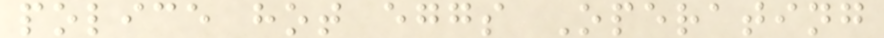police hot eggs Operating
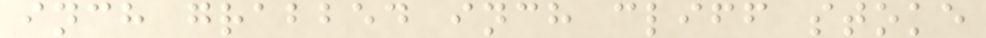inch grabbed inch cliff stoke
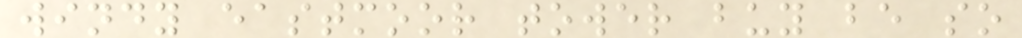windy eastmoor tower buy be so
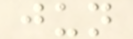jun
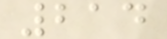214
